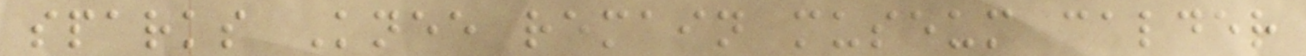sparks Knee remain museum calder
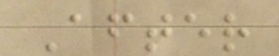After
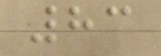83
